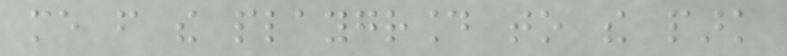me from the playground to the park
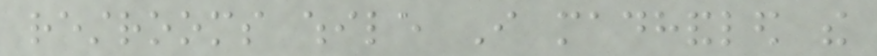restrooms while I madhandled the
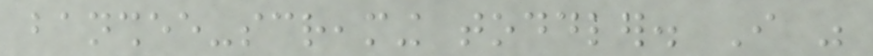banshee-screaming toddler. I was
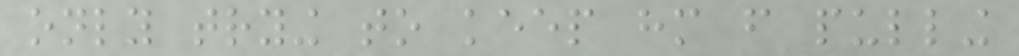only trying to keep him from pulling
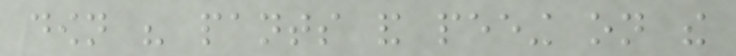down his pants and peeing on the
